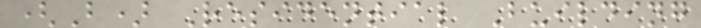(B) Residential Building
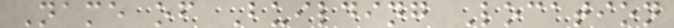Name of Building Location
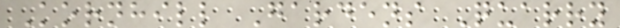Kornhill Gardens Quarry
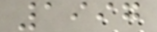1997
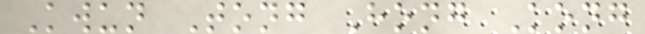Kwun Tong Hong Kong
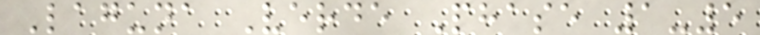Laguna Verde Phase 1-5
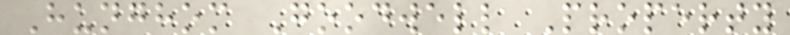Hunghom Goodwell Property
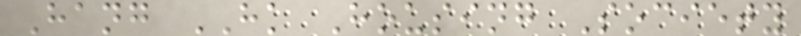Hang HK Housing Society
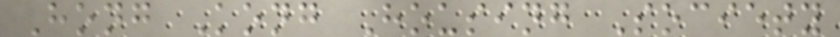Hong Kong Housing Society
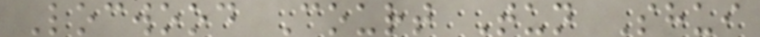Locwood Court Tun Shui
